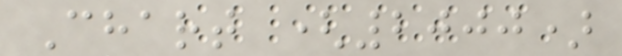Chart (2000)
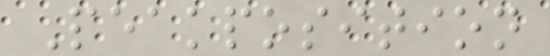Peakposition
